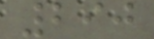290
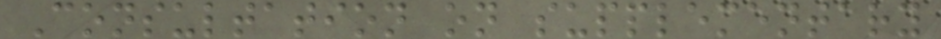Consultation on supplementary
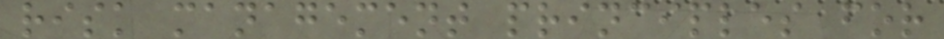risk management principles for
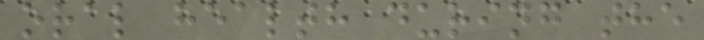oral health during the
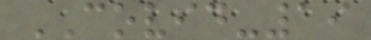COVID-19
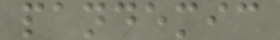pandemic
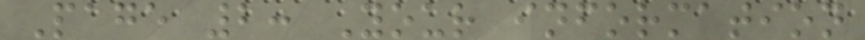Page 2: Your information
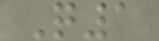Q1
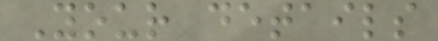Your details
